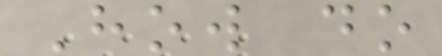How do
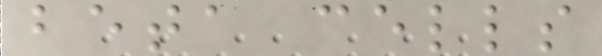beta cells
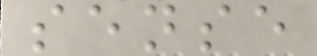sense
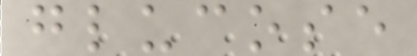glucose
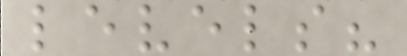levels?
